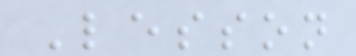Lesson
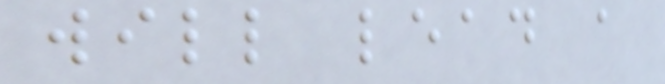will lead a
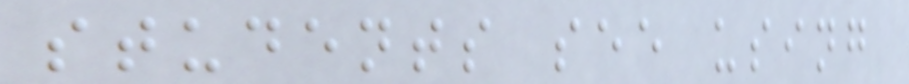students see using
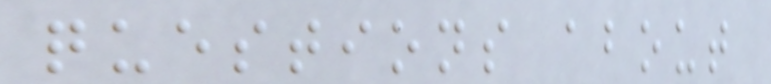questions about
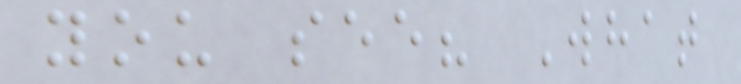you see? What
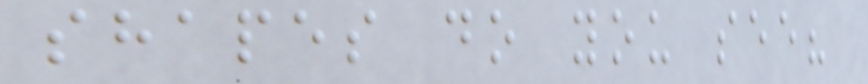shapes do you see?
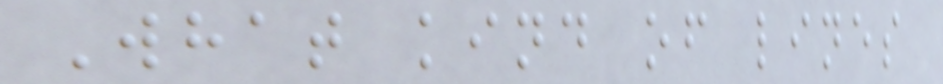What kind of lines
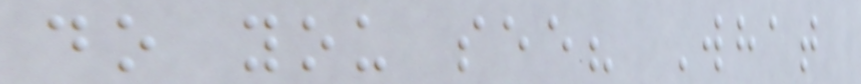do you see? What
